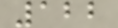122
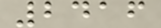2416
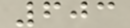603
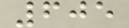605
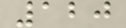120
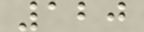120
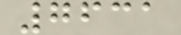7631
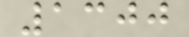1300
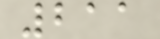211
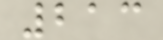213
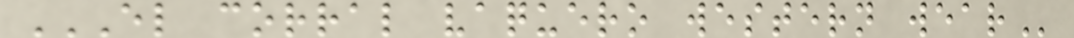EL CORRAL VAQUERO WESTERN WEAR
